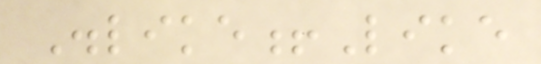Dislike!Like
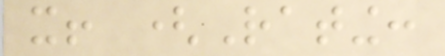it! (Rating:
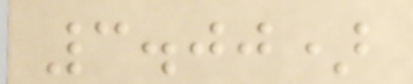3.00)
